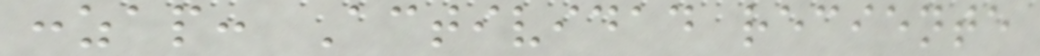:zap: Actividad reciente
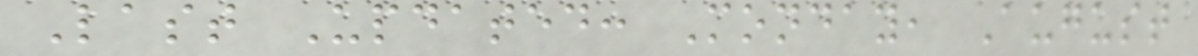Last Updated: Monday, August
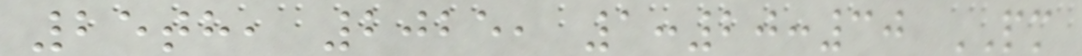25th, 2025, 1:20:30 PM
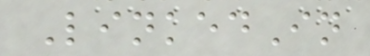LinkedIn
